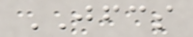JFCS
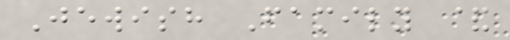Jewish Family &
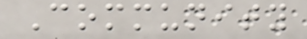Community
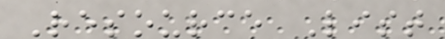Resource List
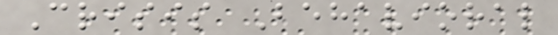Crisis Behavioral
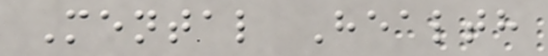Mental Health
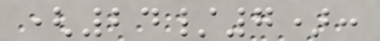(24/7):
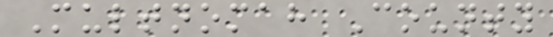Multnomah County
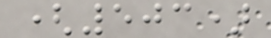(503)
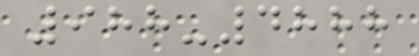988-4888
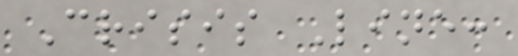Crisis Line:
